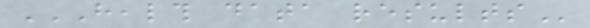HEALTH DATA RESULTS
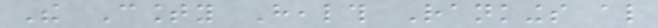The County Health Rankings also
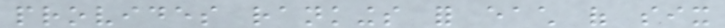provides rankings for each of six
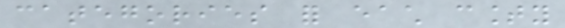categories for each county
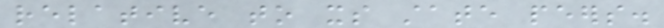relative to its state peers.
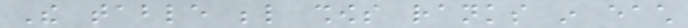The table below shows ranks in each
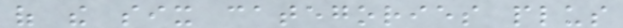of the six categories plus
